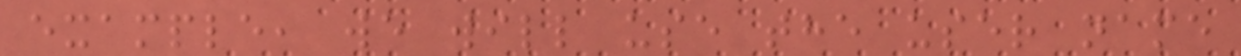example, we will use the user name
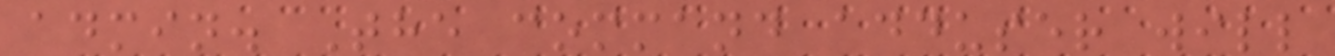admin. The command adduser will
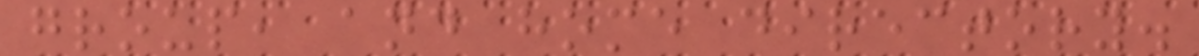group, and home directory.
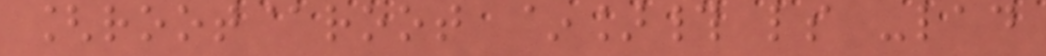[root@root ~]# ls -lad
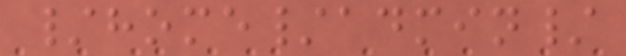/home/admin/
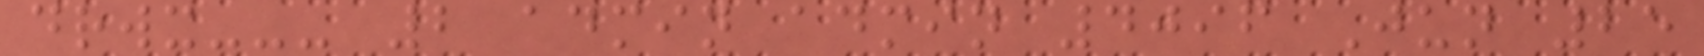drwx--- 2 admin admin 4096 Jun 25
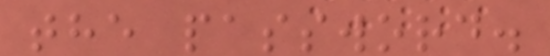the password.
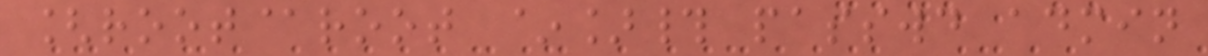[root@root ~]# passwd admin
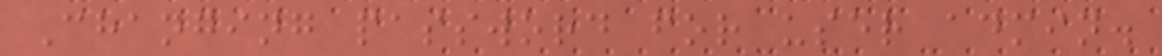Changing password for user admin.
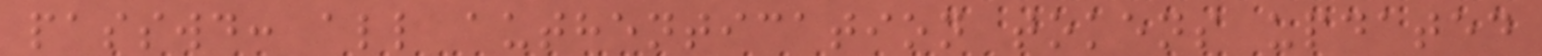passwd: all authentication tokens updated
